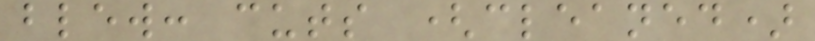blew: cuts (cleaned)
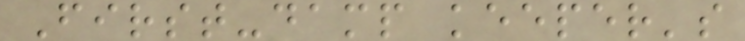First-damp keeper's
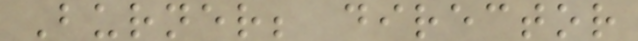Burner; director
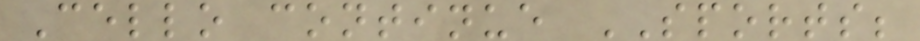Cello continue SPORTS;
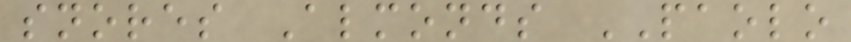snores Almonds PAOLO
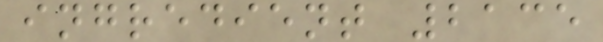ingredient 2135
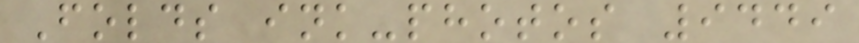Folds ink-photos 9449
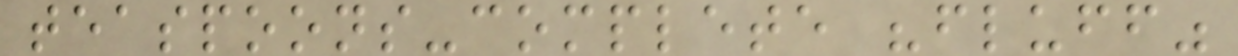teaspoons-complete "fluff"
